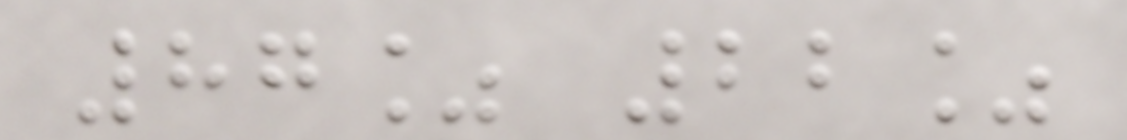87% 22%
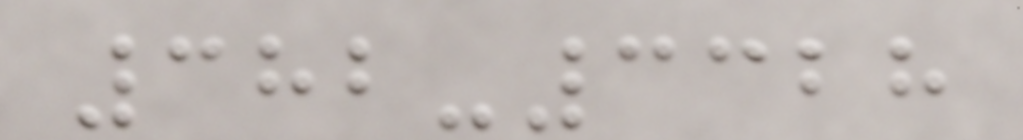382-3328
